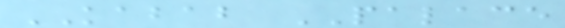KABAB PALACE
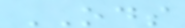ODS
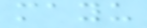mayu
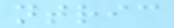ntric
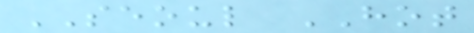SEOUL HOT
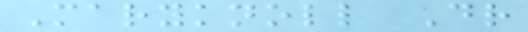Maryknoll Dr
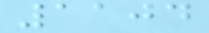1104
